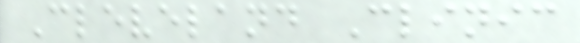Cleveland Clinic
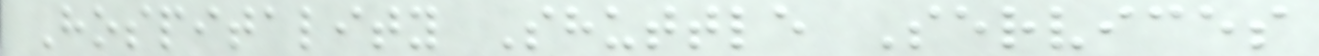Hospitality Shuttle Services
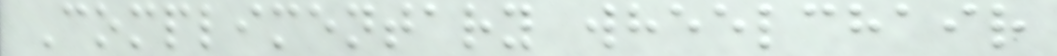Complimentary wheelchair
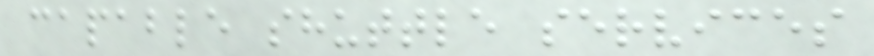capable shuttle services
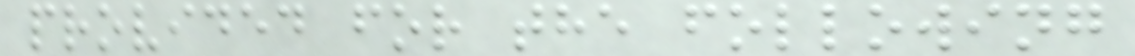provided for the following
